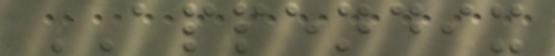APPENDIX
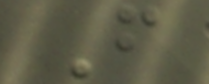F
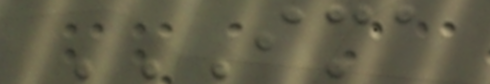IMA
